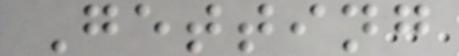Getting
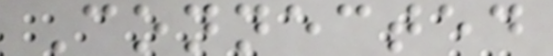Connected
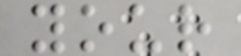your
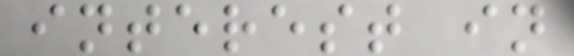interest in
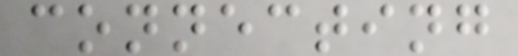connecting
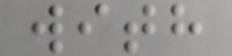with
